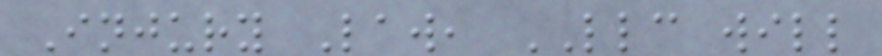Injury Law, LLC will
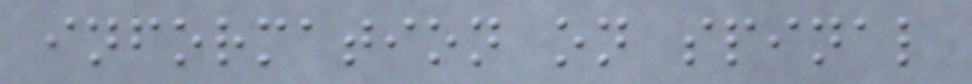information on spinal
